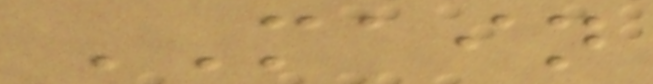MAIN
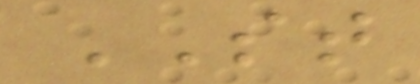ST
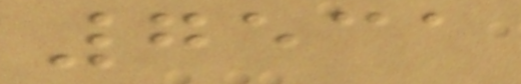7531
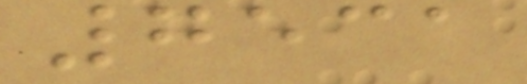7531
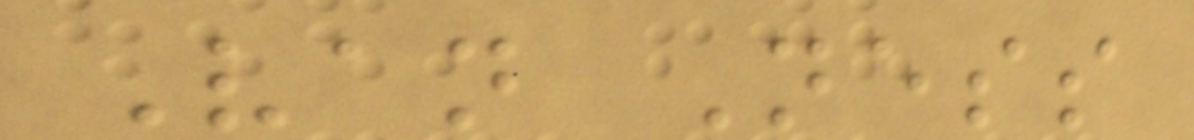Van Ness
